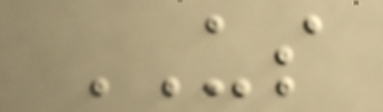US
